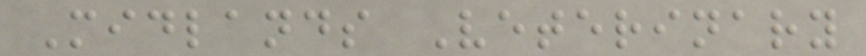Midlands Veterinary
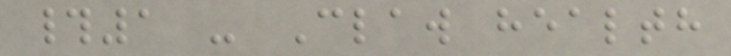#1 - Claw health
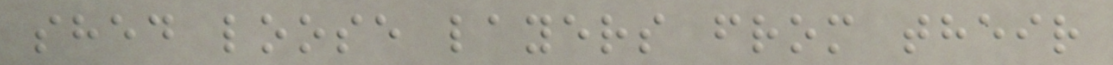shed loose layers from their
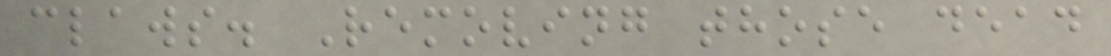claws. Removing those dead
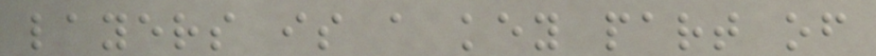layers is a key part of
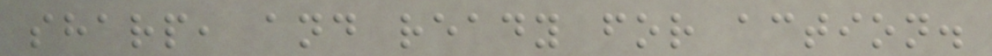sharp, and ready for action.
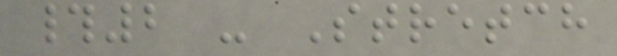#2 - Stretch
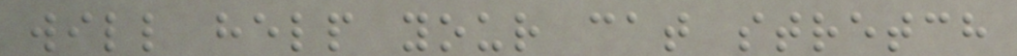will help your cat stretch
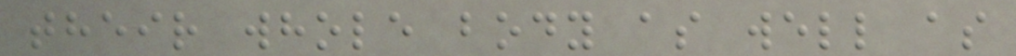their whole body as well as
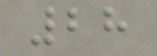28
